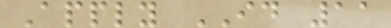Apply ID 11
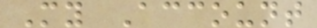My Account
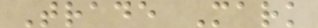Trade Mark
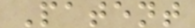Patent
